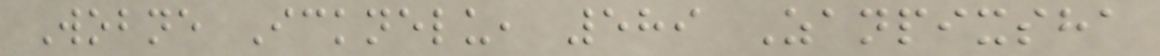Wobne Icknelu, 589 Zanpixsha
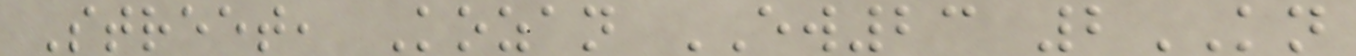Street, Kozan EW23 2KN
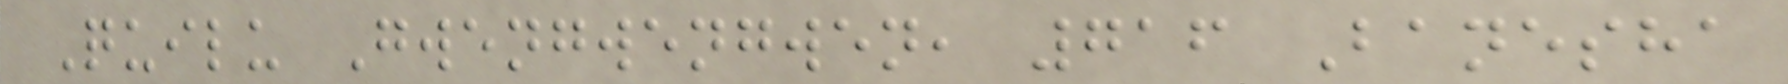Quilu Gwengwengwen, 716 Banesha
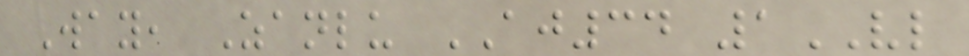Way, Zanlu AJ34 1VL
